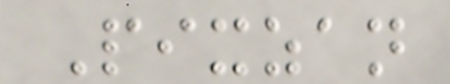Pixzan
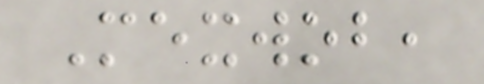Mexwob,
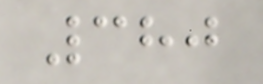380
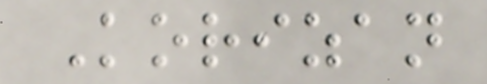Korizan
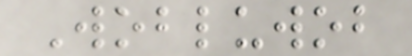Wobluwob
